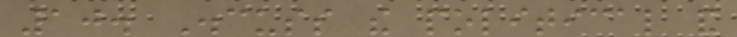10. Discuss the political and
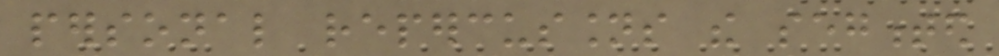personal repercussions the segmented
